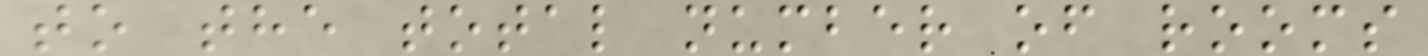to the total number of rooms
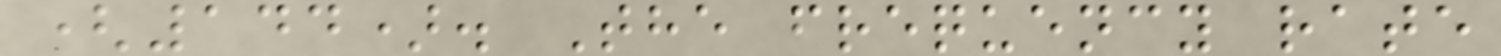(144). The frequency rate
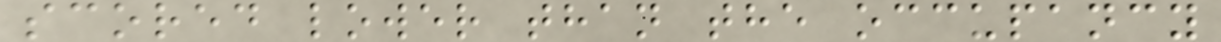scored lower than the occupancy
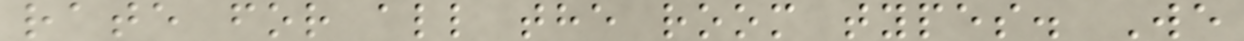rate for all the room types. We
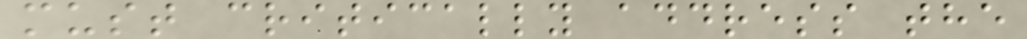must critically address the
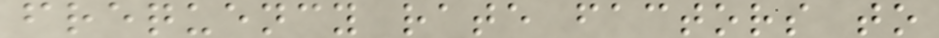frequency rate factors to
